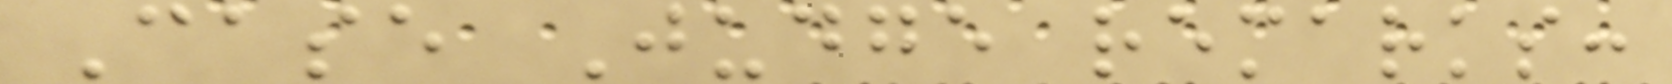Case Judge remarks:
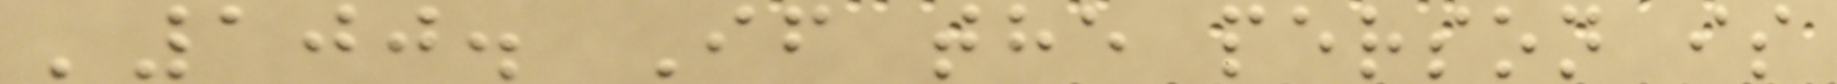'100. If the person is
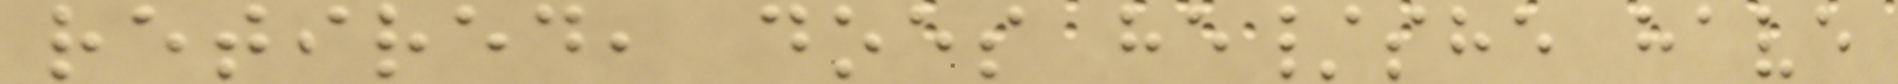retired, does he/she have
